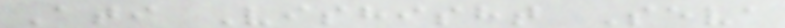Ati Vishisht Seva
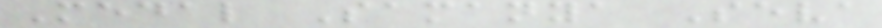Medal Samanya Seva
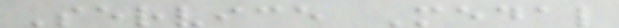Service Medal
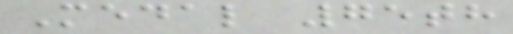Medal 75th
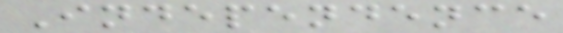Independence
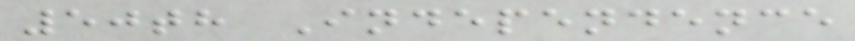50th Independence
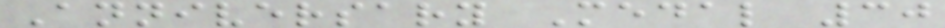Anniversary Medal 30
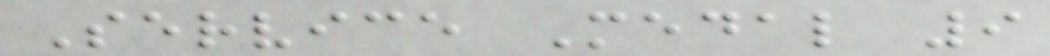Service Medal 9
